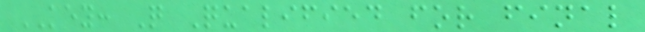KEY: Q Qualified for final
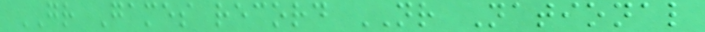GR Games record NR National
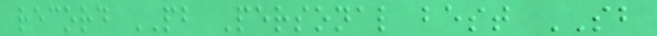record PB Personal best SB
